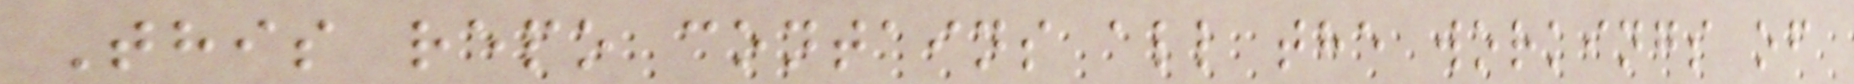This repo contains all the workings of
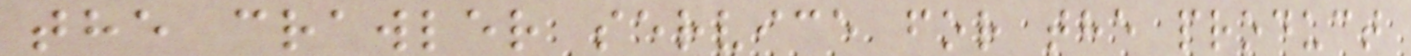the crawler service for the product
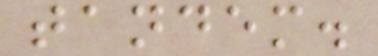tandem.
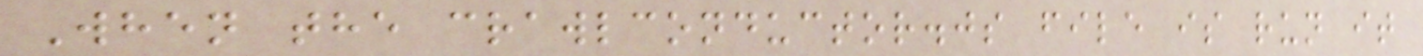When the crawlconductor.js file is run it
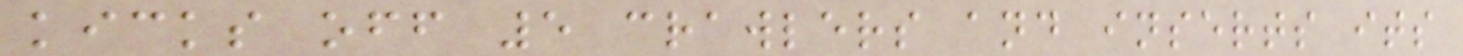kicks off 5 crawlers and inserts its
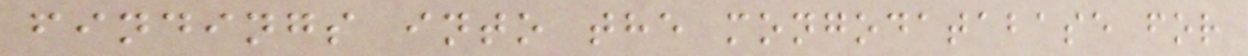findings into the mongodatabase for
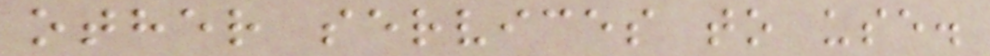other services to use.
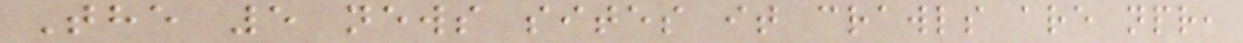The 5 news sites it crawls are npr,
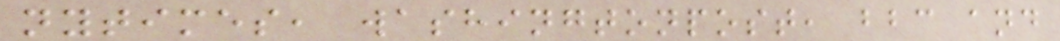nytimes, washingtonpost, bbc and
